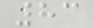83
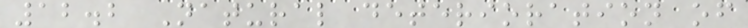12.2 Natural deterioration of
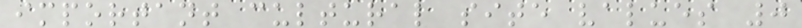important cultural site values 0
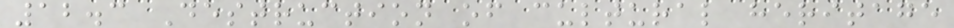12.3 Destruction of cultural heritage
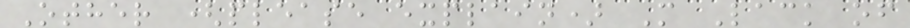Other (please explain) M Lack of
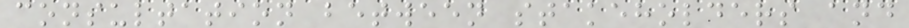consultation between stakeholders and
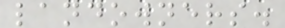landowners.
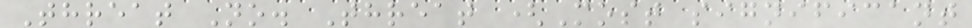Threat No. Threat (Most significant
